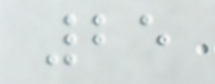25
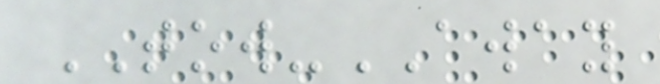TOW-AWAY
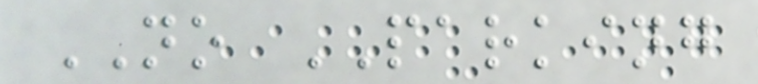NO PARKING
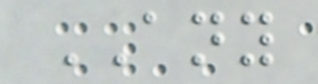ANY
